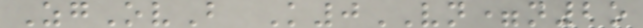ZgOvB K0VN=n2o
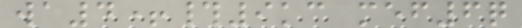wa4+#9kc mef6q
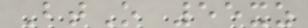BtO 55xz
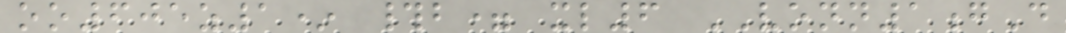oo605z1* #b= xl6 VONN1gD
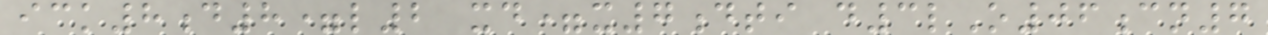ick8d8=l2 xd=x7dti d3lO06cn7
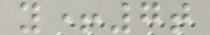y+7t
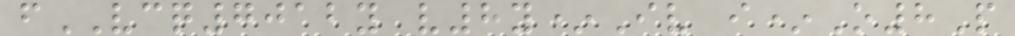fVCQ7012y v8y*Iv i*O8P
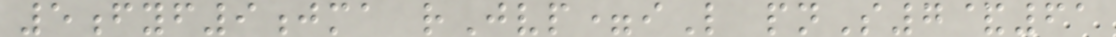5fyf9jma rJvp=iL pnS7&61
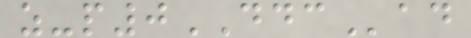z-p0DDCad
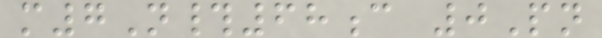m7N#68c 0Pn
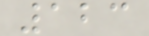123
